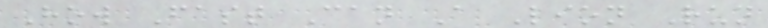How Fast Can A Lion Run
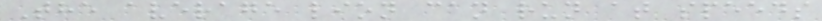The average lion can run at speeds
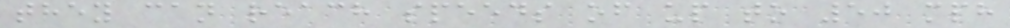they can reach speeds of up to 50 mph
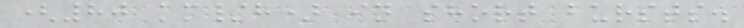(80 km/h) in short bursts.
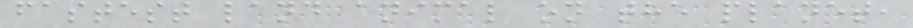fastest land animal on the planet,
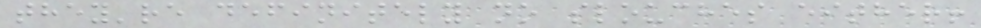they're definitely no slouches either!
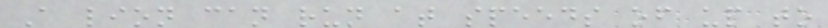A lion can run at speeds of up to
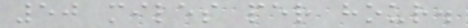50 miles per hour.
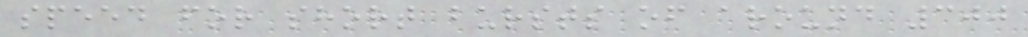speed for short bursts of around 300
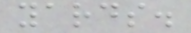yards.
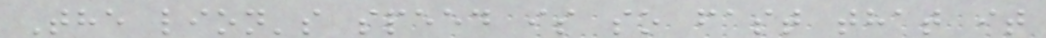The lion's speed is so fast that it
